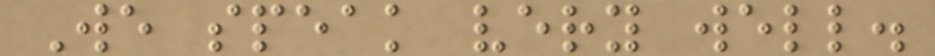We speak very well.
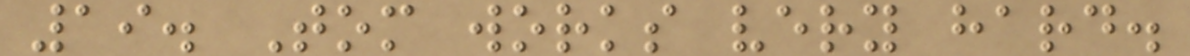19. Tom works very hard.
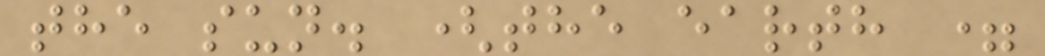the sun. (the earth =
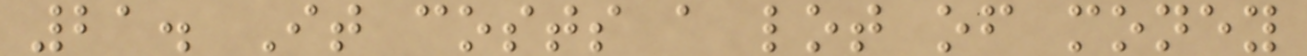21. It costs a lot of money
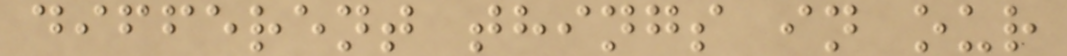different things in our
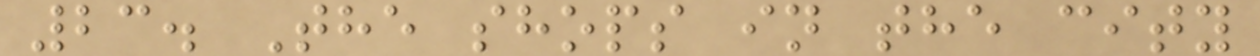23. The shops in the city
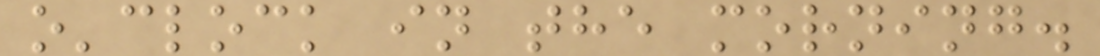o'clock in the morning.
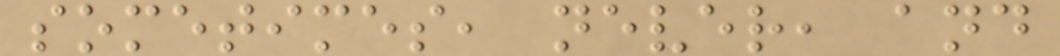sometimes, never, and
